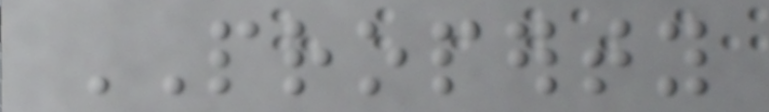PROPERTY
